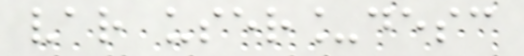var user_desc
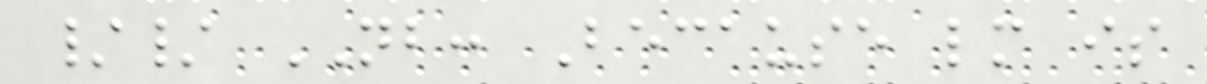// NB: Because lm is
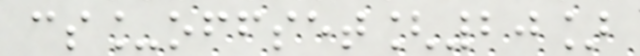cs_offset[20]
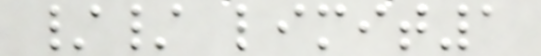// limit1
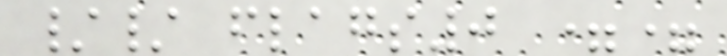// flags0 ==
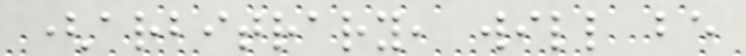(arbitrary, will be
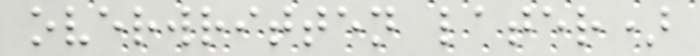overwritten later)
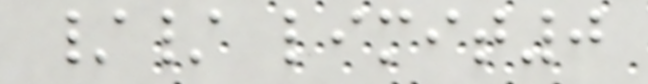// limit0
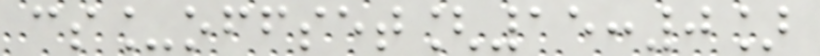cs_offset[15:0]
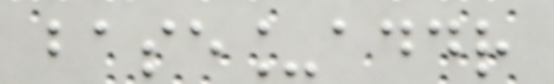base_addr
